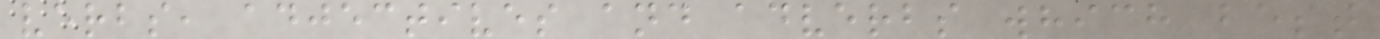verbs, adjectives and adverbs which best
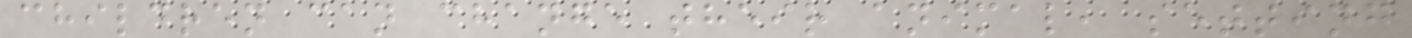children can change their animal, setting
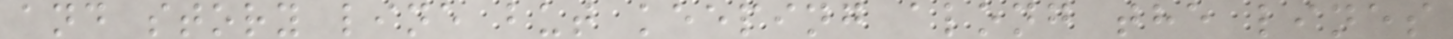and story line but keeping along the lines
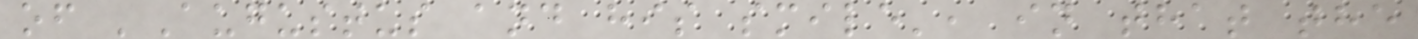of 'Augustus and his smile', in that the
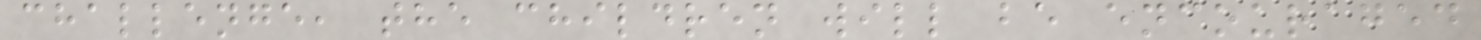challenge, the children will be encouraged
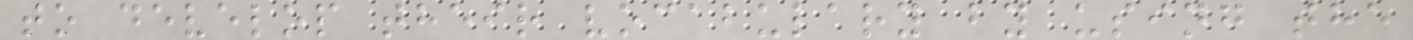to develop their vocabulary by using the
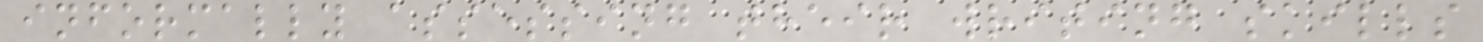informally assessing their writing skills
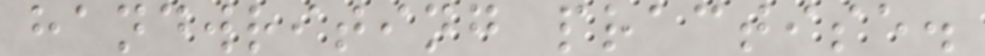handwriting practise.
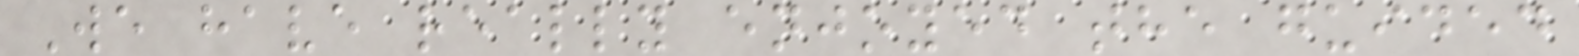We have really enjoyed the guided
